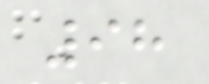98
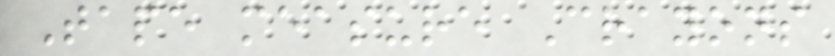Tape measure Crayons
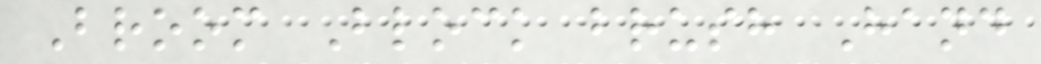Broom Block brush Hand
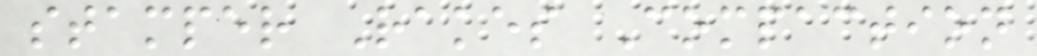stamper Rakes Compaction
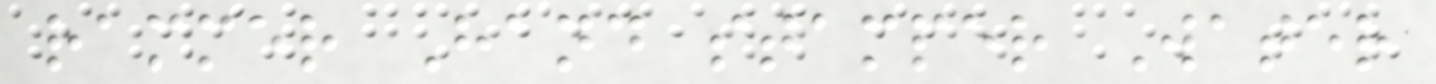rammer Hand stamper Water
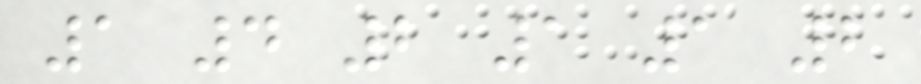1 4 2 1 1 2
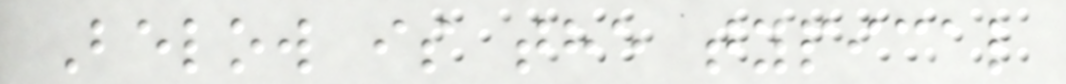Below is the typical
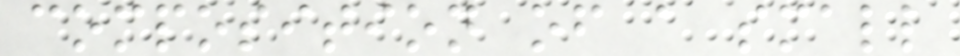composition of a small
